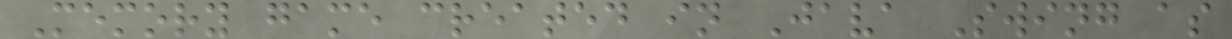Memory game created in Java Swing as
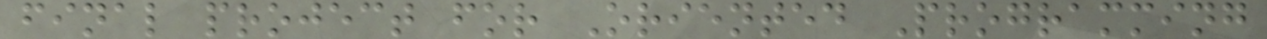final project for Oriented Programming
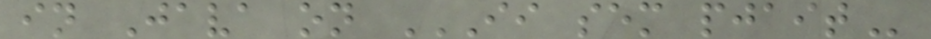in Java on II SEM PJAIT
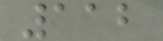112
